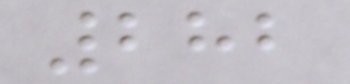282
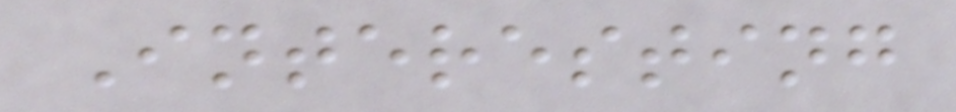Interesting
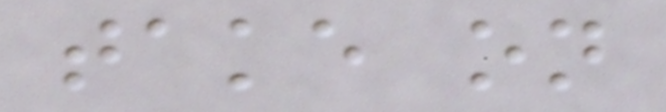take on
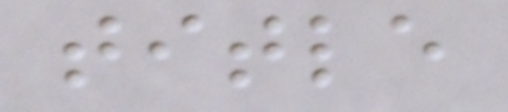title
